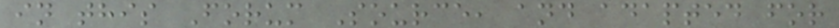in this Forum Source, and adapted for
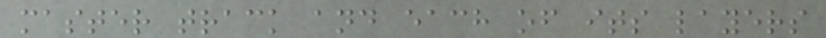master track and each of its layers
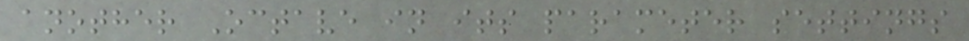another Octave in its parameter settings
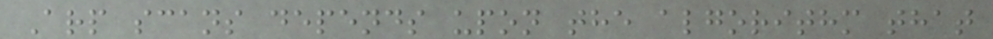Arp scans depends upon the algorithm that
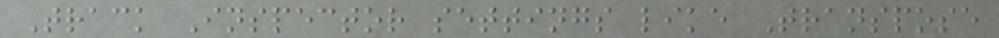Track Inspector settings like Transpose
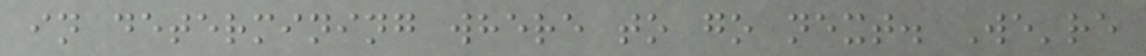in determining where to go next. We're
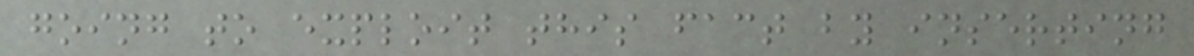going to exploit this fact by inserting
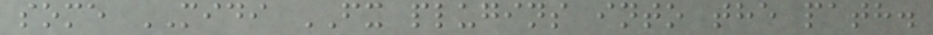some MIDI FX plugins into the path.
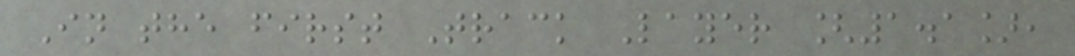In the first Track Layer [1.1],
